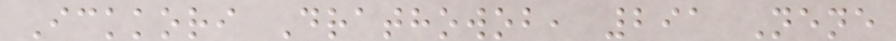Ickkori Drathowob, 291 Nene
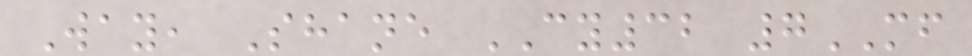Way, Shane CY32 7MF
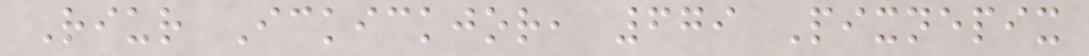Riur Ickickjor, 679 Pixnepix
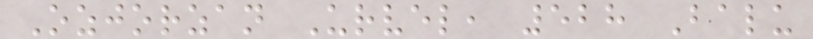Ozjorzan Urvel, 528 Balu
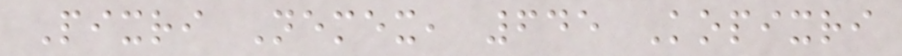Pixri Nemex, 645 Kopixri
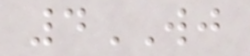4WJ
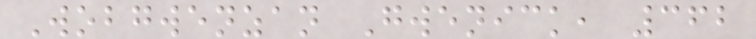Wobgwenzan Gwenick, 362
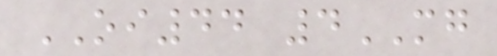OI44 4MG
